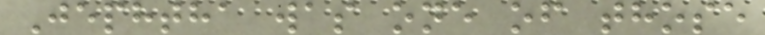Jephtha was one of those
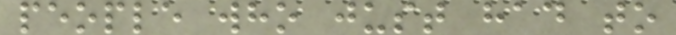people who just had to
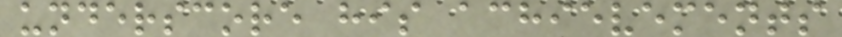underscore his achievements
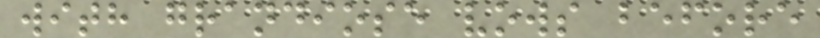with grandiose vows before
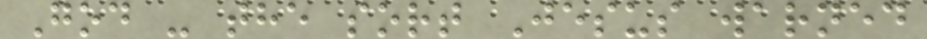God - the sort Jesus warned
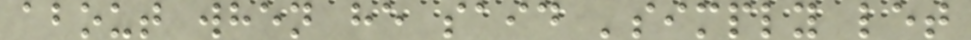about when he said 'simply let
